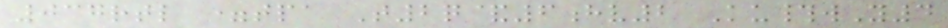037rtl =tpa T2q&6hv2 Ku#wY4
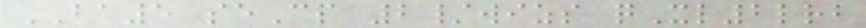BA5 seCp 2/wizs qXl2lrb
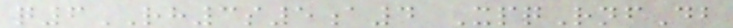q6RH3s5a4 XpqRnfDb
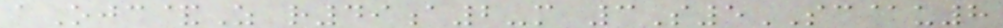aOjc&Z r49a2-m 3S5SC@u8
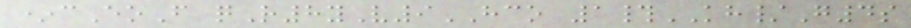*cEoF qR8yV9HCO 1#KH/G4s
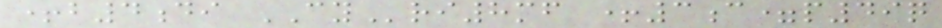+b4di CYri8mf +3c=p49q
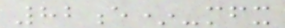82e*-mfx
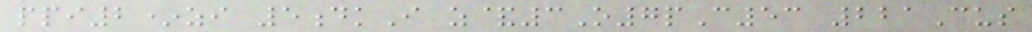ppi2*zi 5dkI z&3O7pC53 221Cus
